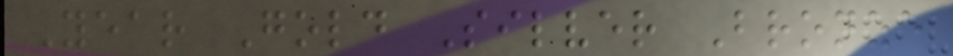Year Gold Silver Bronze
